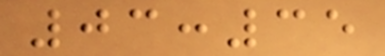03:35
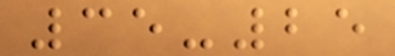35-25
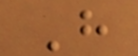H
